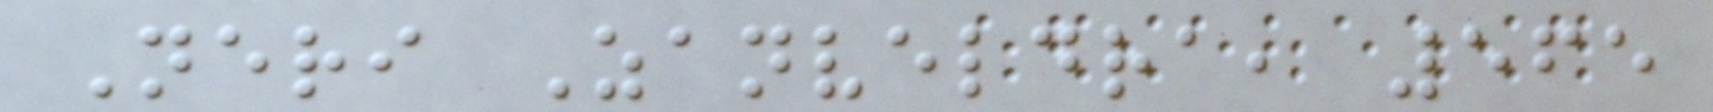Neri Zanveldra, 565
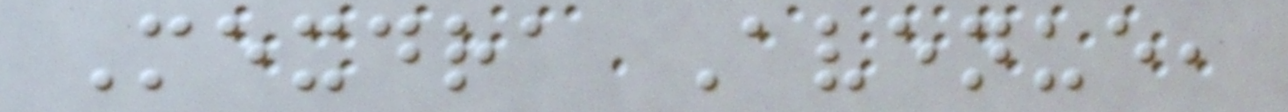Mexdra Avenue,
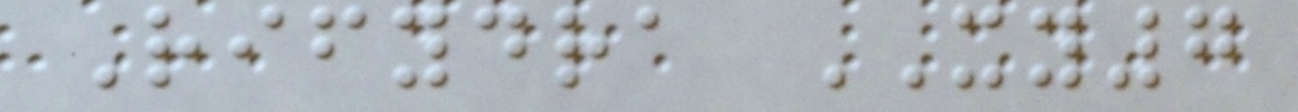Rifydra XY7
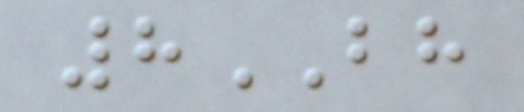8BH
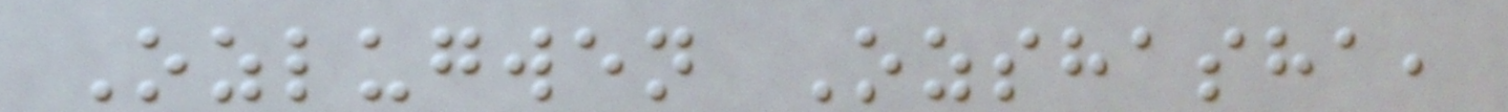Ozlugwen Ozshasha,
